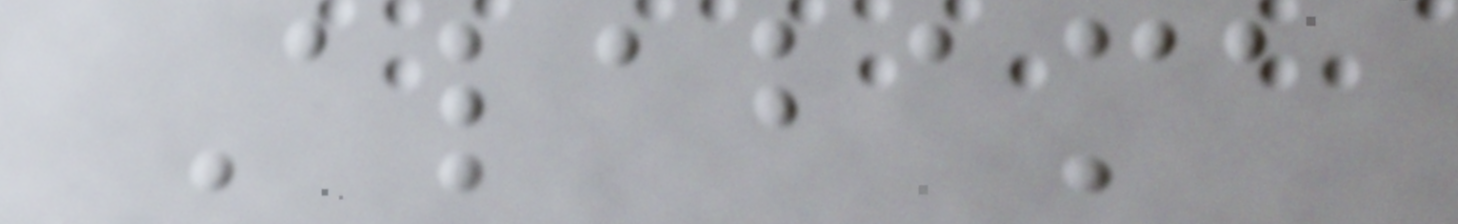Alabama
